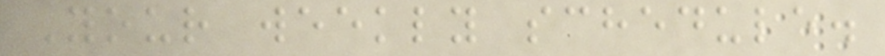Your weekly schedule.
